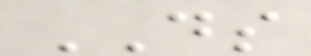DS
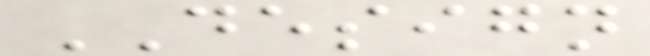DESIGN
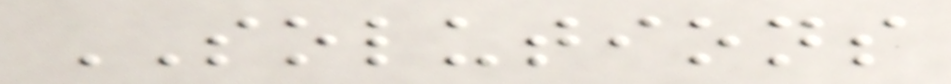SOLUTIONS
